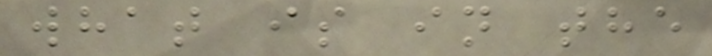what is in the
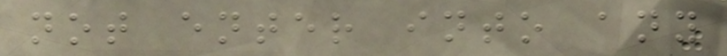not enter into any
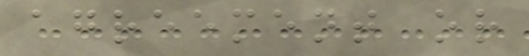agreement or
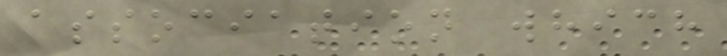association which
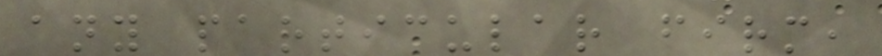any particular firm,
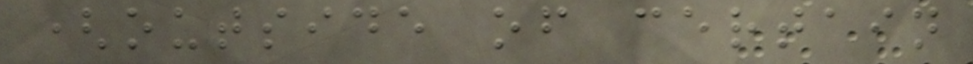(outside of certain
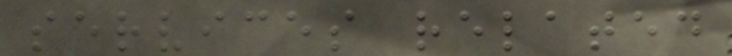services related
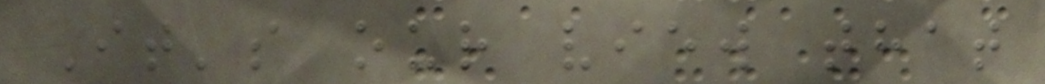It's our view that
